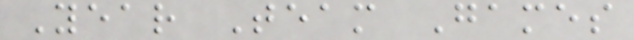Year Team Games
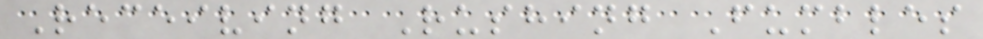Receiving Rushing Fumbles
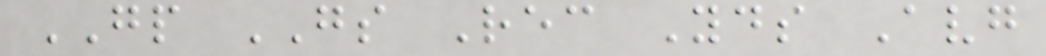GP GS Rec Yds Avg
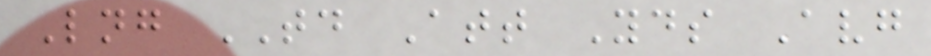Lng TD Att Yds Avg
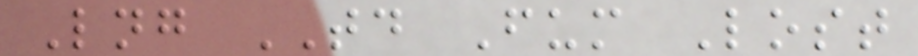Lng TD Fum Lost
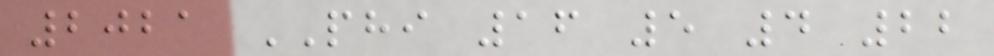2021 PHI 16 5 4 22
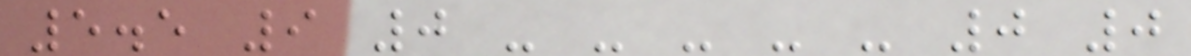5.5 9 0 - - - - - 0 0
